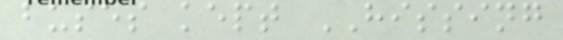buses kept HISSING
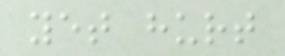yet hurt
